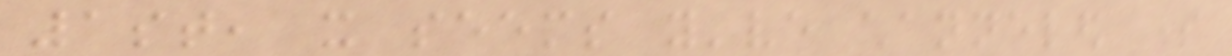1st, it seems you've channeled some
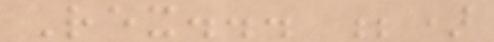Rex... ;)
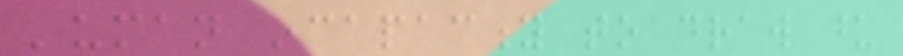'uman incapacity to draw upon
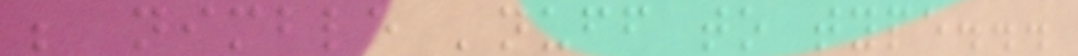be nimble 'nuff to type...
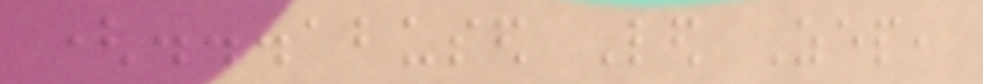(...abused Led Zep,
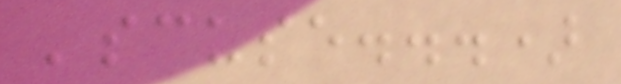'scuse...)
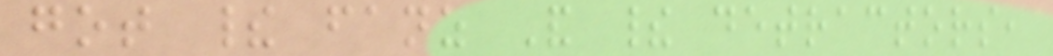got their fanz And their detractors,
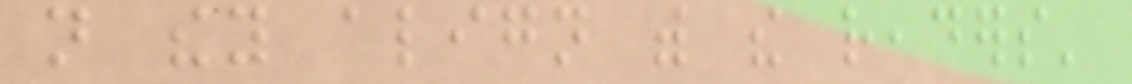not they align with the readers'
